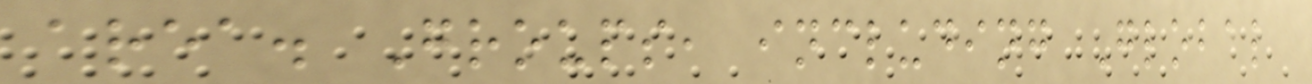area. Groups, including Global
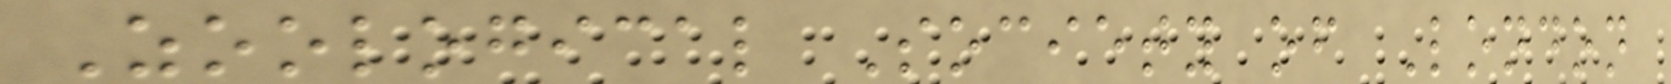Zoological Society of London
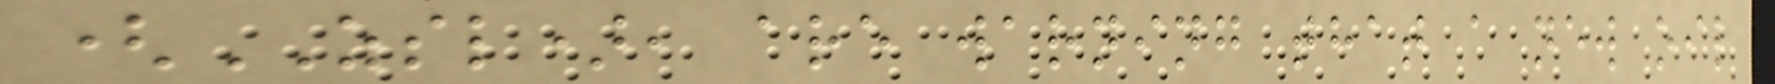(ZSL), are warning that a new oil
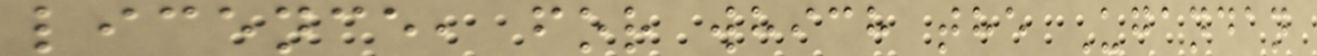licence, for which the Ugandan
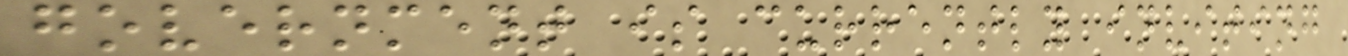government is currently inviting
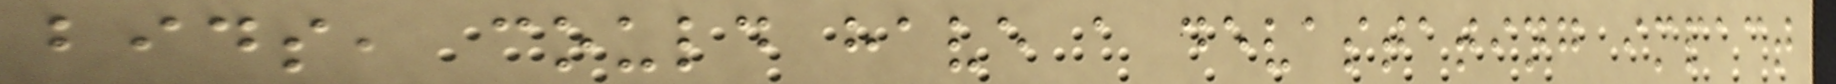bids, could have a devastating impact
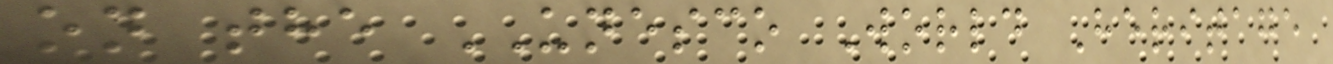on the UNESCO World Heritage
